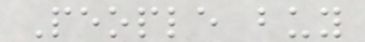People buy
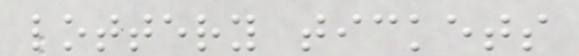lottery tickets
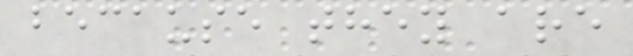because they are
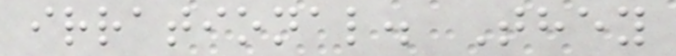irrational. They
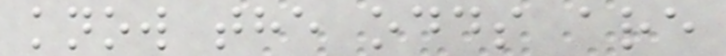know the odds are
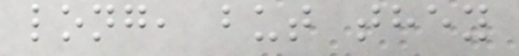long, but they
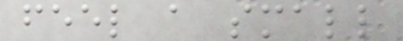feel a small
